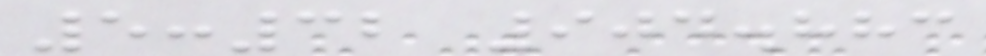5:32 904.883
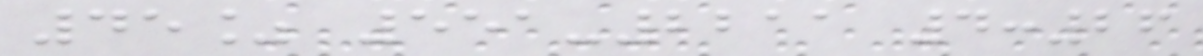45% 551-2211 4:26
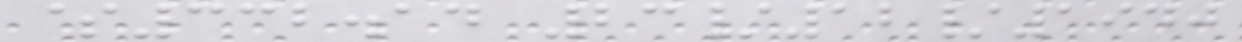$332.14 23/12/1940
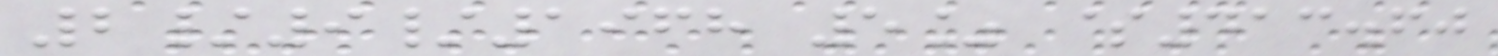2/9/1968 5% $413.60
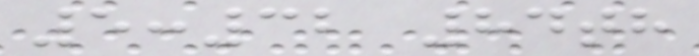5:32 84th
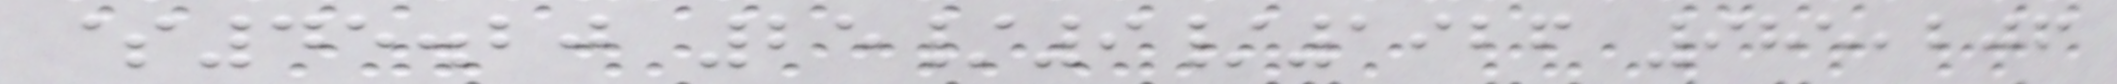$45.20 25/9/1926 985,206
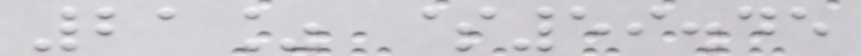21% $59.45
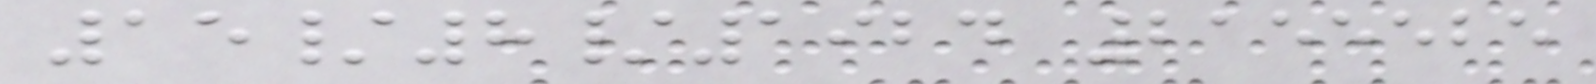15/8/1924 2155525
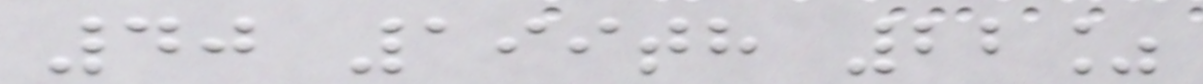40 199th 22%
